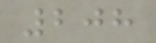208
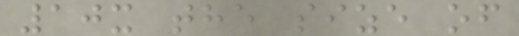10x the size of
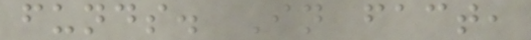funds. In fact,
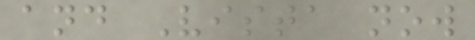and Vista now
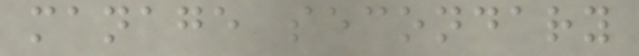manage secondary
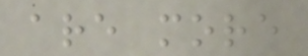are more
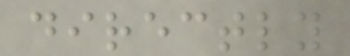directly
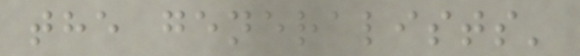the generalists'
